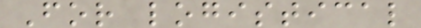For logistical
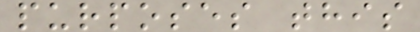purposes this
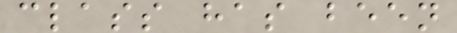class has been
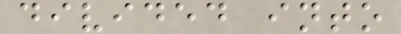divided into
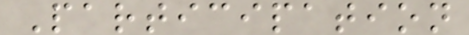Participation
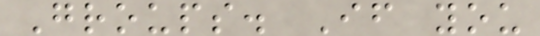Groups. If you
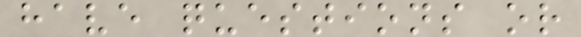have questions or
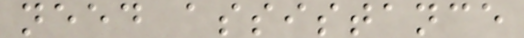need assistance
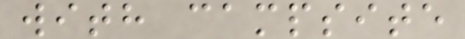with campsite
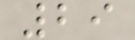29
